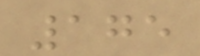175
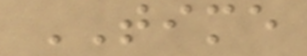TIME
